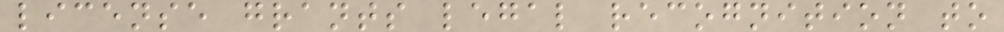license grants legal recognition to
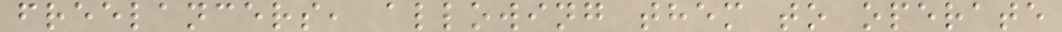freelancers, allowing them to operate
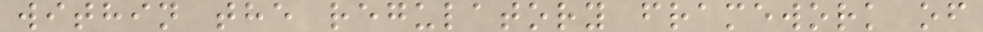within the regulatory framework of
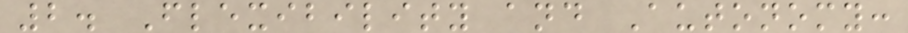2. Flexibility and Autonomy:
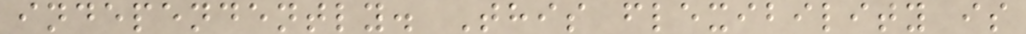independently. This flexibility is
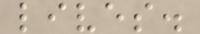lives.
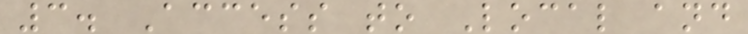3. Access to Local and
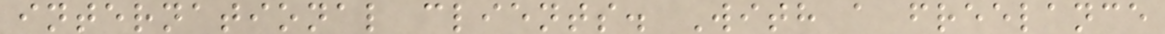international clients. With a freelance
